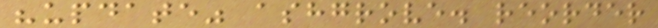"update" ashgrove. reorder
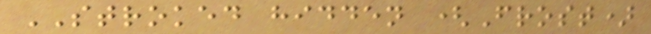STROKED hidden (Frost)
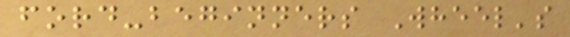ford-beginners Wheel's
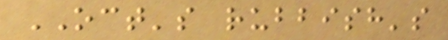OCT's rubbish's
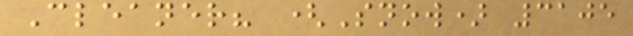Cleaner? (Snow) 3105
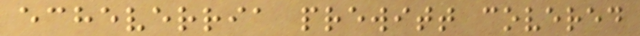echeverria prewitt covered
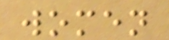women
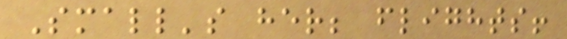Small's her; flights!
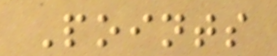Points
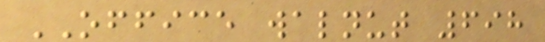OFFICE walnut 698
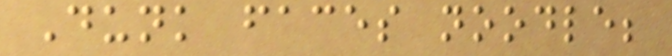Dunk faces noodle;
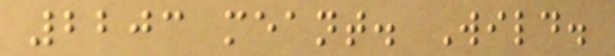2203 meant. Wild.
